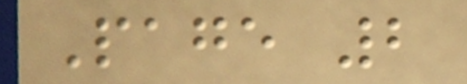Page 2
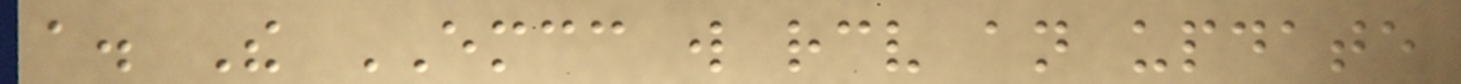a. The EMCC will receive an update
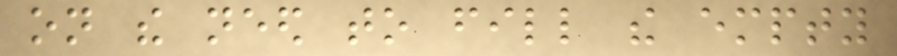on the need to fill the empty
